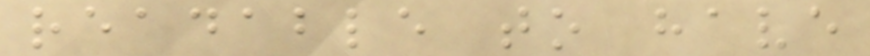readable to have
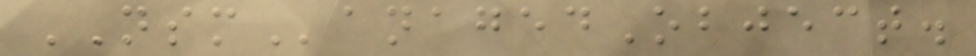NSManagedObject.
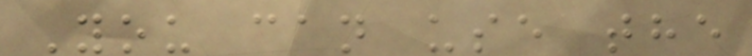You can use the
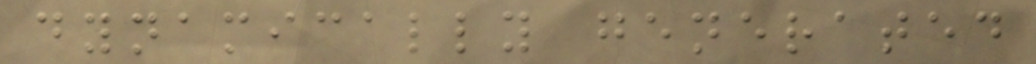dynamically generated
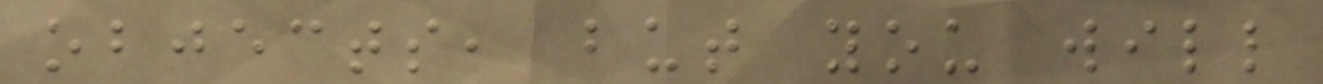objects, but you will
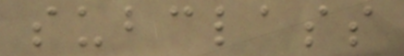subclass
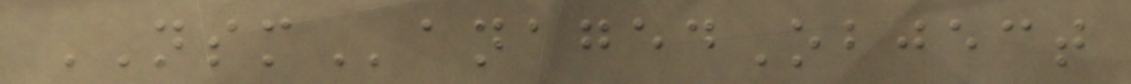NSManagedObject
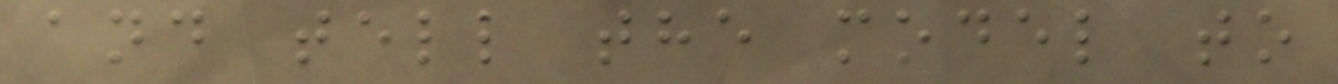and tell the model to
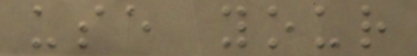use your
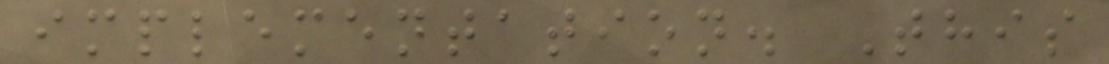implementation. This
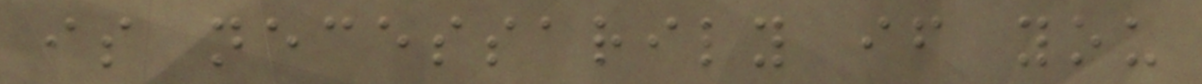is necessarily if you
